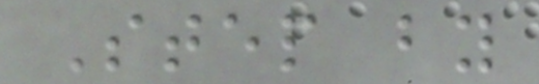Step by
